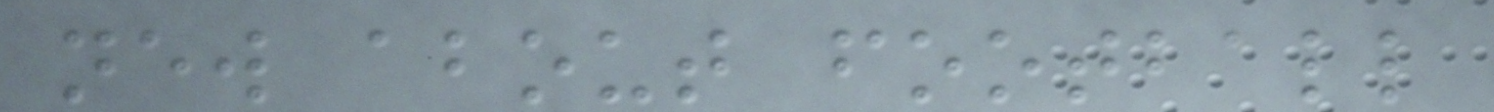new about football
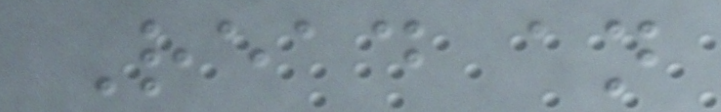Read an
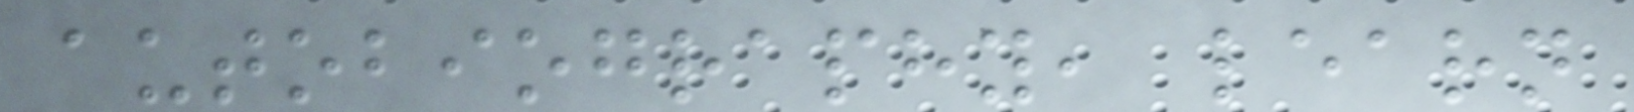autobiography, learn
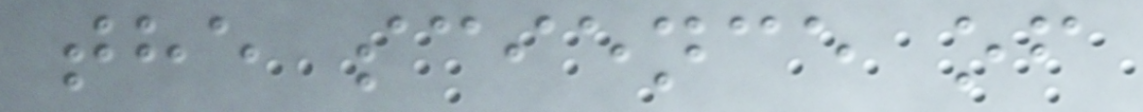the science of
